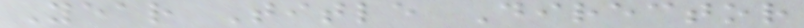Year Title Director
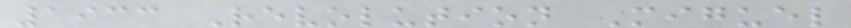1933 Revolution Miguel
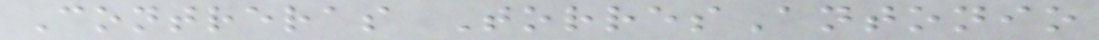Contreras TorresAntonio
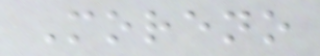Moreno
